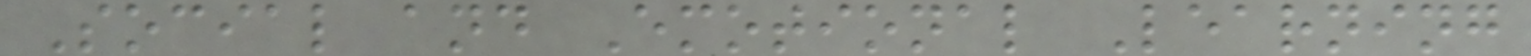Social and Emotional Learning
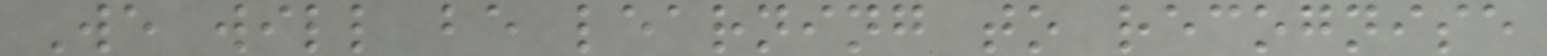We will be learning to recognise
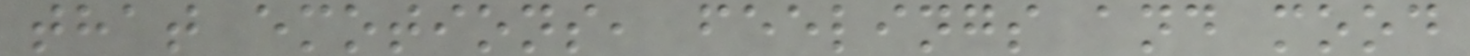that emotions, feelings and mood
